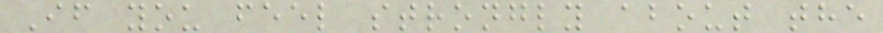If you feel strongly about the
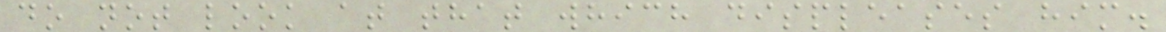do not look at that which displeases him.
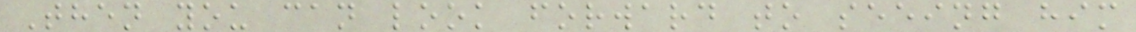Then you can look forward to seeing him
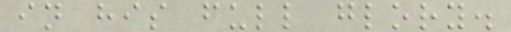in his full glory.
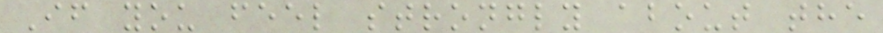If you feel strongly about the
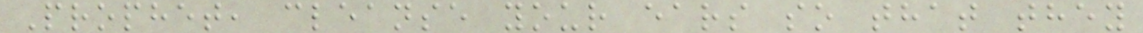Prophet, cleanse your ears so that they
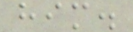him.
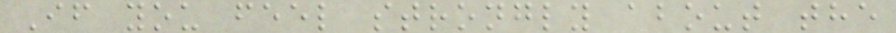If you feel strongly about the
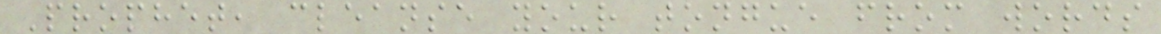Prophet, cleanse your tongue from words
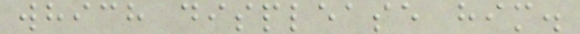which displease him.
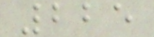225
